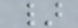}
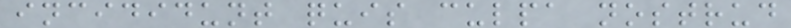incididunt quis culpa nostrud
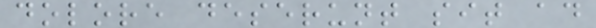dolore deserunt sit ad
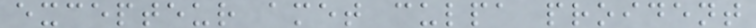excepteur amet culpa proident
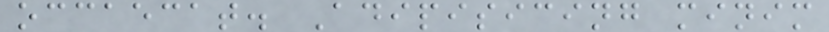occaecat. Adipisicing minim
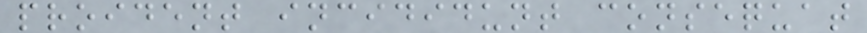proident incididunt consequat
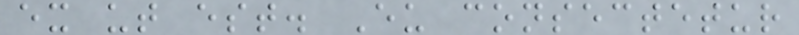ex ut est. Eu consectetur
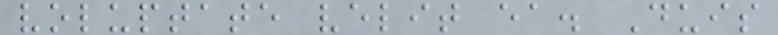voluptate velit ea. Duis
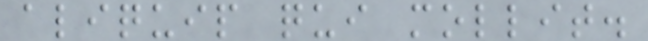aliquip qui mollit.
